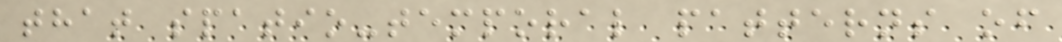that spatio-temporal patterns of
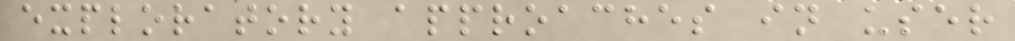exploratory approaches in user
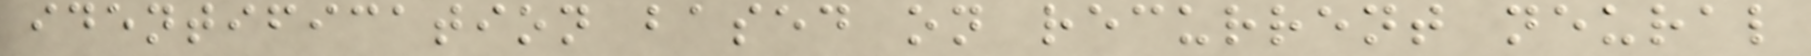identification based on recurrent neural
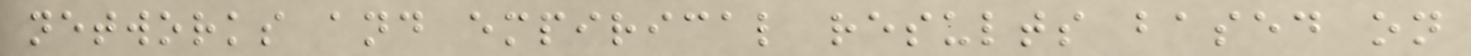networks and empirical results based on
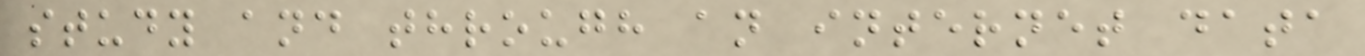study and through an internet data
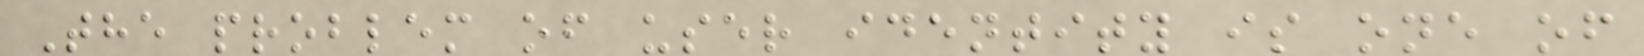The problem of user identity is one of
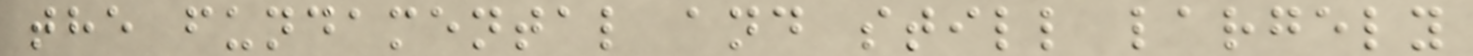the fundamental and still largely
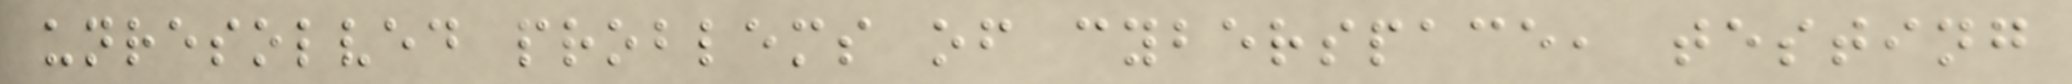unresolved problems of cyberspace, testing
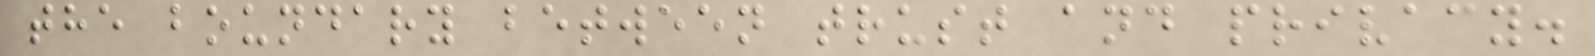the boundary between trust and privacy.
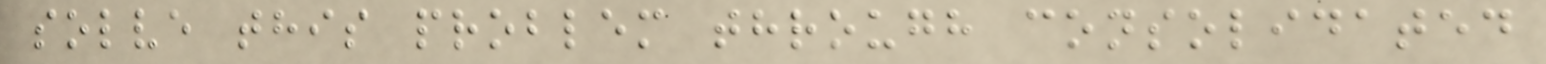solve this problem through consolidated
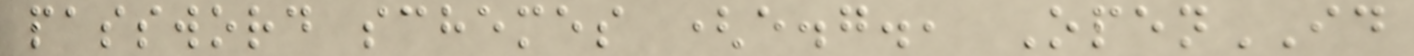password schemes (e.g., OpenID
